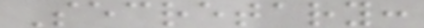Secretary:
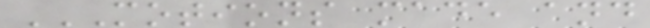MOTIONS MADE AND
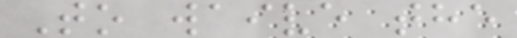To waive the
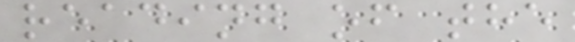reading of the
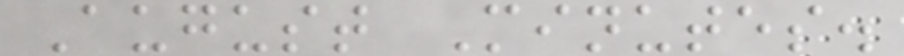August Minutes.
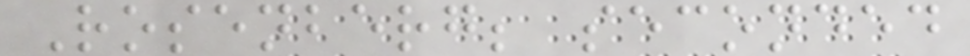Rosenberg; seconded
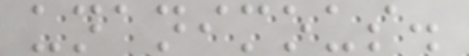unanimous.
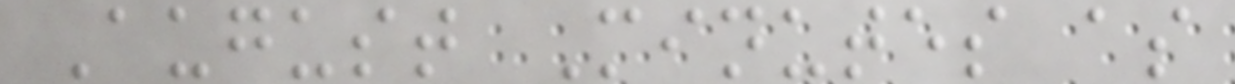August Minutes as
